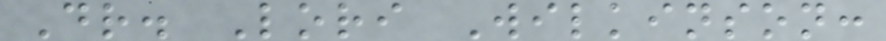Dr. Lori Wilkinson:
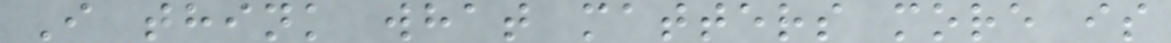I think what matters more is
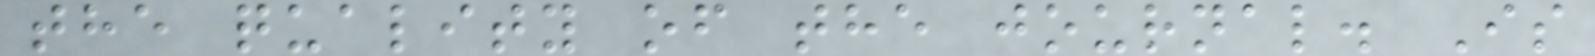the quality of the journal. Is
